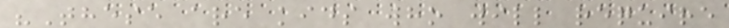"These are kids who will require
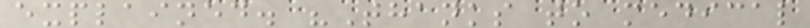explained. "Thanks to medical
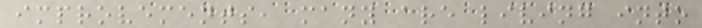improvements, many are living into
